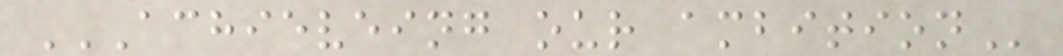ACHIEVEING OUR AMBITION
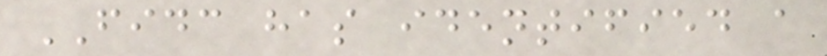FIDC has identified a
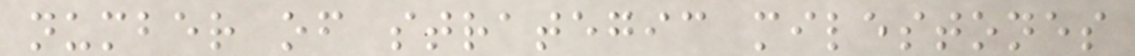number of strategic milestones
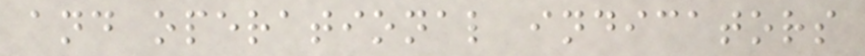and operational indicators
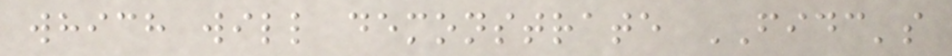which will demonstrate FIDC's
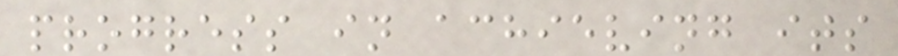progress in achieving its
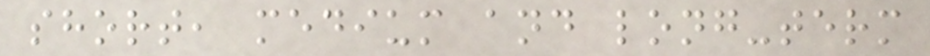short, medium and long-term
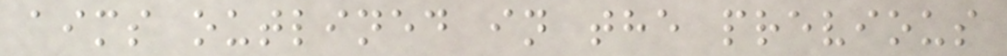aims outlined in the previous
